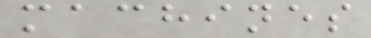machines
